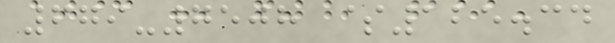679-7508 $125.34
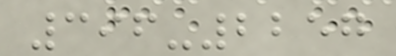396-2257
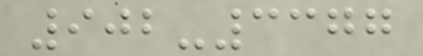902-3377
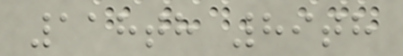118th 89th
